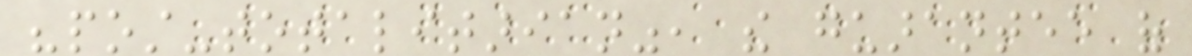"post-totalitarian", the guarantee of
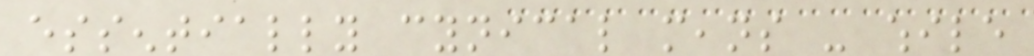essentially cynical means - while
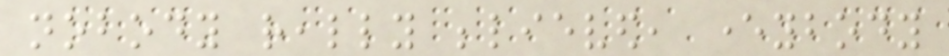nobody really believed, everybody
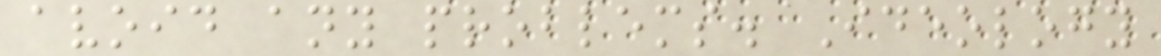avoid any problems. Ideology
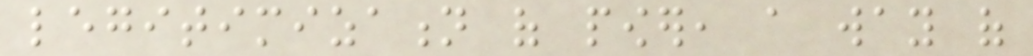legitimization of power, a way of
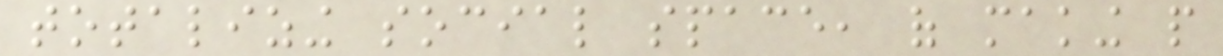totalizing social space, of making people
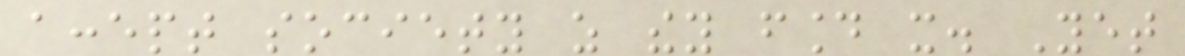accept society as they found it. Yet
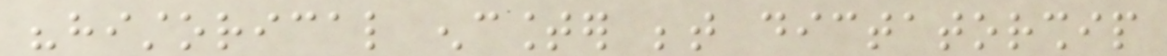"historical encounter between dictatorship
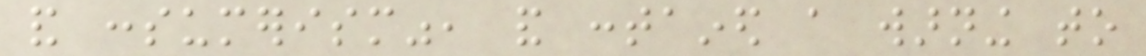and consumerism", and contained a warning to
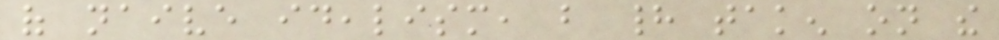of naive idealism, but had taken on the
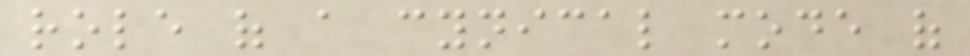role of a cynical mode of
